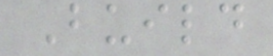Build
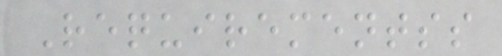Requirementss
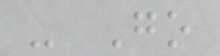- Go
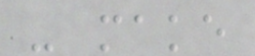- make
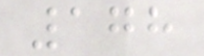178
